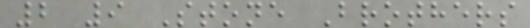2 9 Stone Brothers
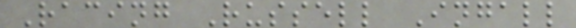Racing Russell Ingall
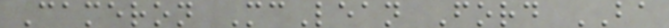Cameron McLean Ford BA
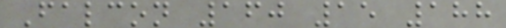Falcon 160 15 188
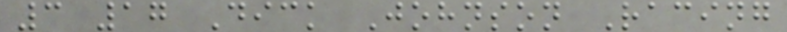3 17 Dick Johnson Racing
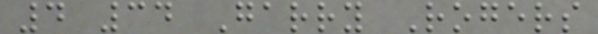4 34 Garry Rogers
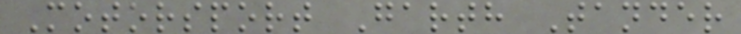Motorsport Garth Tander
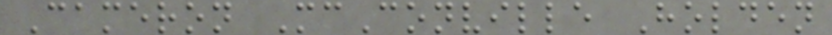Cameron McConville Holden
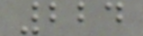224
